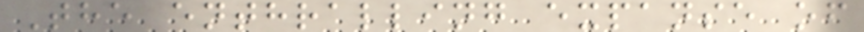The enthralling expanse of
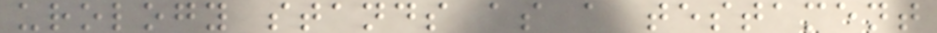urology stands as a testament
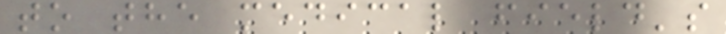to the medical field's
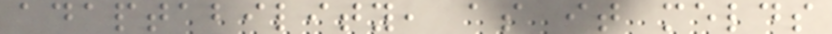adaptability, as it melds
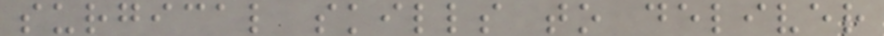surgical skills to deliver
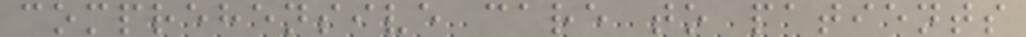comprehensive care to patients
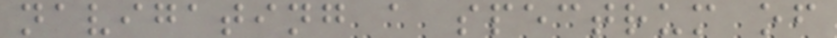navigating a spectrum of
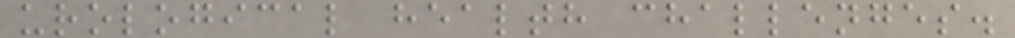urological health challenges.
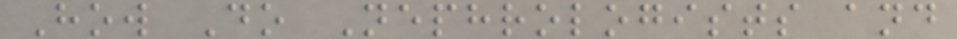How Do Nephrologists and
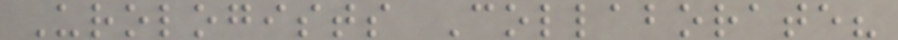Urologists Collaborate?
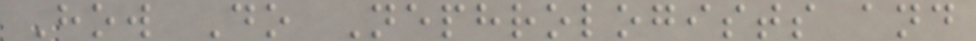How Do Nephrologists and
